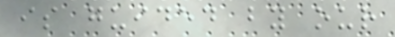is guided by our
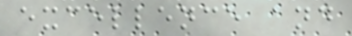excellence and
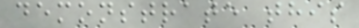demonstrate this
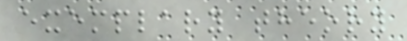exemplary theory
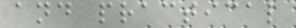and practical
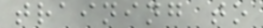training to
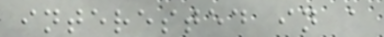interested in a
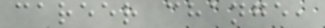career change,
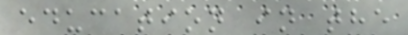education in the
